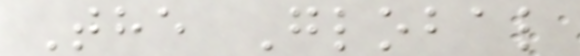The Global
